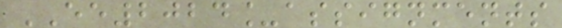EE2024_assignments
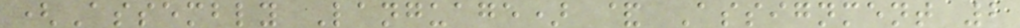(Assembly Language) & Assignment 2
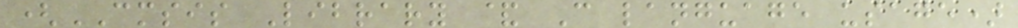(CMSIS Library & C language usage)
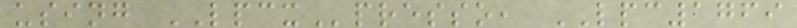using LPCXpresso, LPC1769
